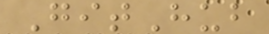GitHub
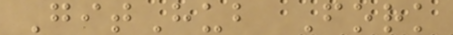GitHub Fork
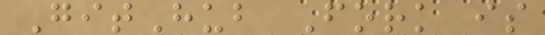GitHub Fork is
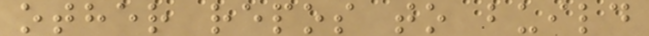other repos to build
